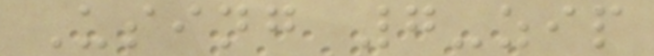Using 7-zip
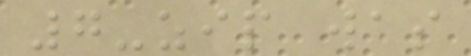7-zip was
